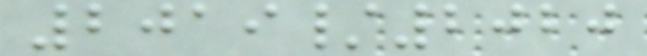2019/2020
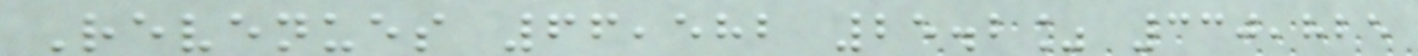Revenues 66,582 25.2% 330,825
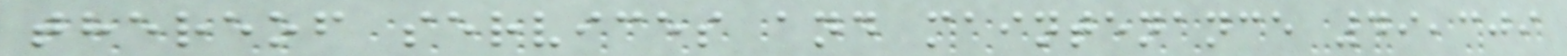thereof services and maintenance 49,309
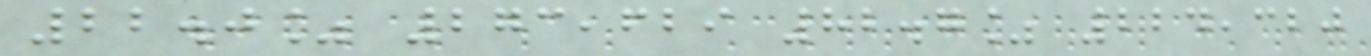22.0% 273,629 82.7% 224,320
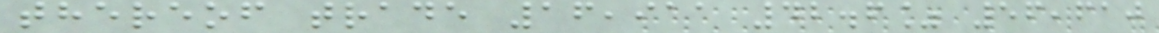thereof trade 16,911 42.6% 56,610
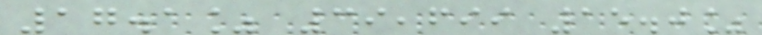17.1% 39,699 15.0%
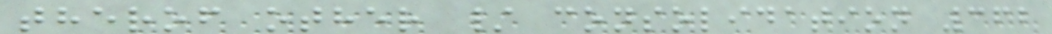therof other / consolidation 362
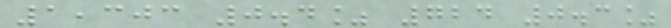1,303 0.4% 724 0.3%
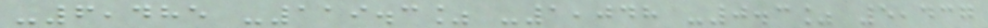-6,485 -119.3% -1,048 -0.3% 5,437
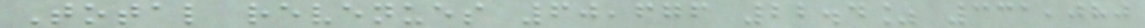Total revenues 60,676 22.4% 331,080
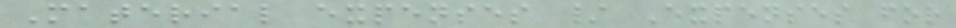Material expenses / Expenses for
